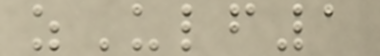zUlf1
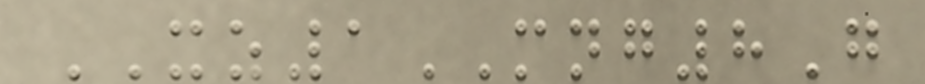XZ1MNG8G
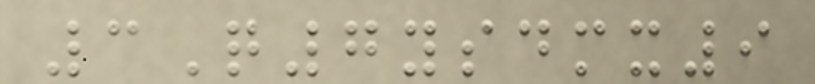3Q7ysdmx9
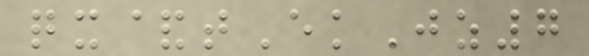qx&tEkJz7
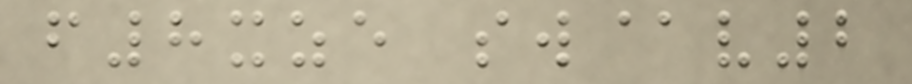f8xze sw@v2
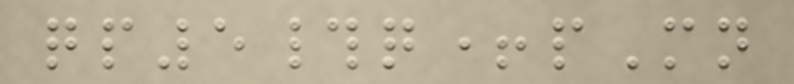qp5#q+pMn
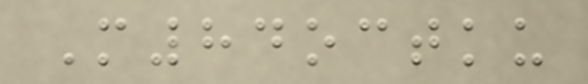M84octku
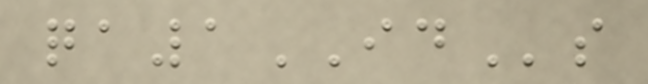qa1IDs
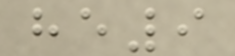he9
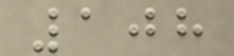108
